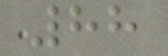88
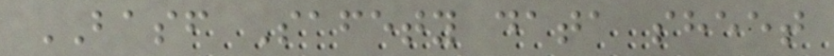BASF Safety data sheet
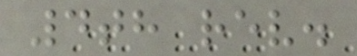4th rev.
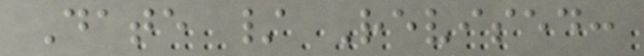Date / Revised:
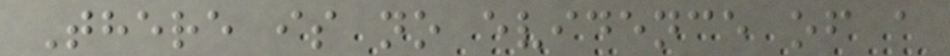There is no evidence of a
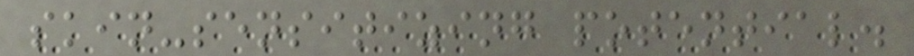skin-sensitizing potential.
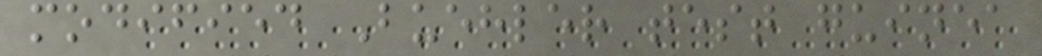modified Buehler test guinea
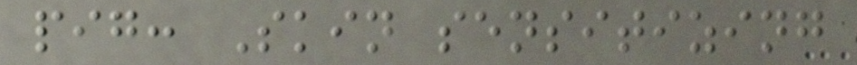pig: Skin sensitizing
